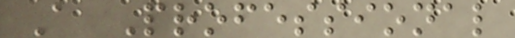A Professional
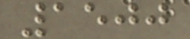1500
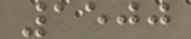1500
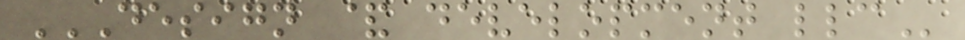DESIGN & DEVELOPMENT LLC
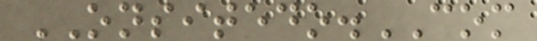ONSITEDO.COM
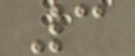3
